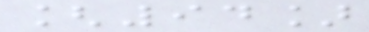[94]
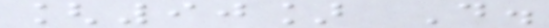[90] D.
